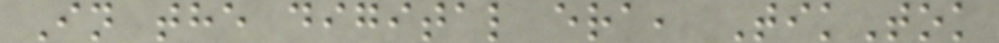In the digital era, TikTok
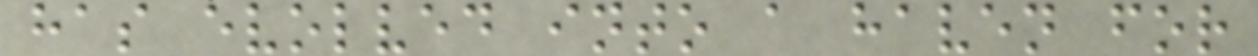has evolved into a haven for
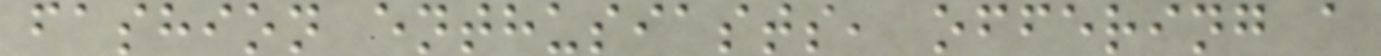fashion enthusiasts, offering a
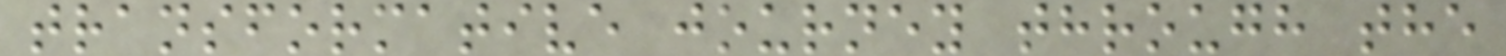transformative journey through the
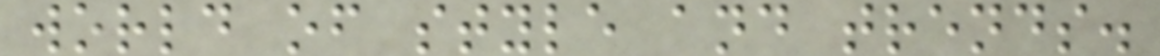world of style and trends.
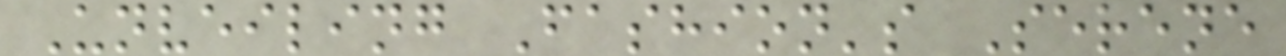Unveiling Fashion's Serene
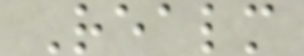Realm
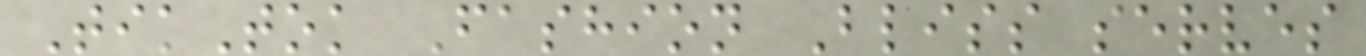TikTok Fashion Bliss serves
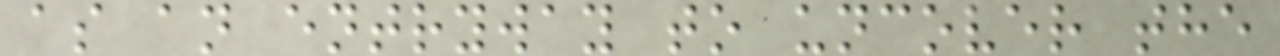as an entryway to uncover the
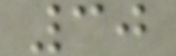30
